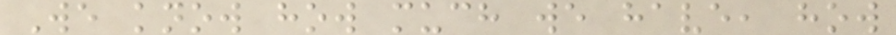We know how much we have, how
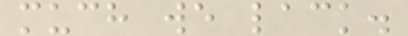much we lack.
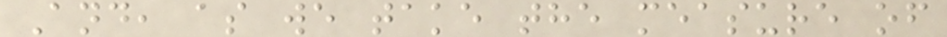And, as we take the measure of
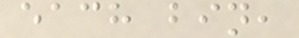each bin,
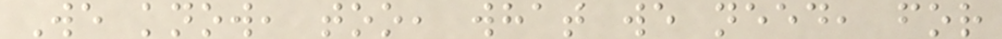We know, too, what we need, for
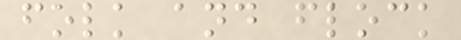folk and flock
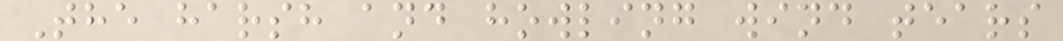The harsh and howling wind tears
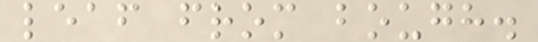leaf from bough.
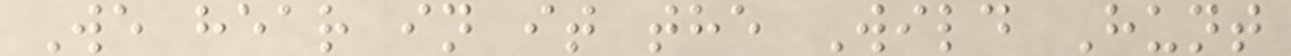We hear in it the Wild Hunt
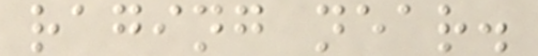raging near.
